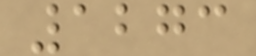1273
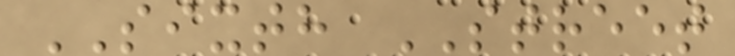SIXTH STREET
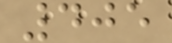405
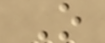O
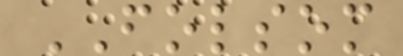FOLSOM
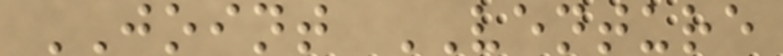JOINT VENTURE
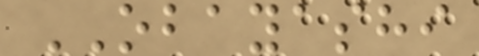OBAYASHI
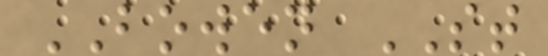BOWEN ST
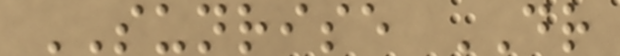SUNRISE DR
